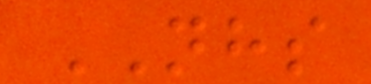NHS
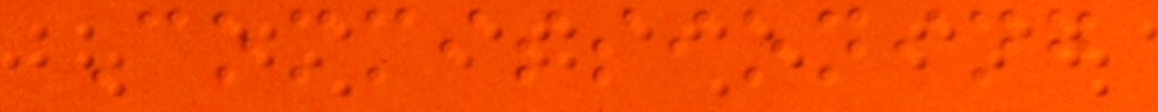Commissioning
